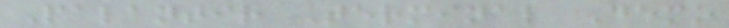Palantir Terminal Demo
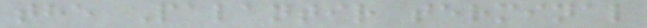the Palantir terminal
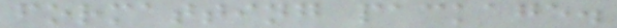formatting package.
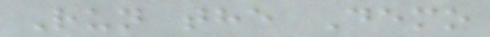Run the Demo
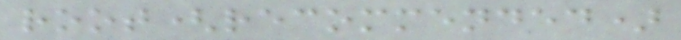root(recommended)
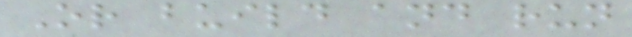Or build and run
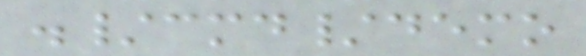./cmd/demo
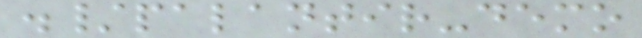./palantir-demo
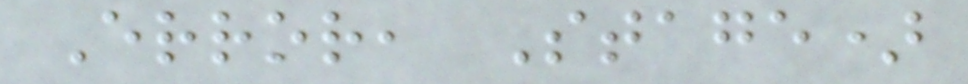Error, Stage)
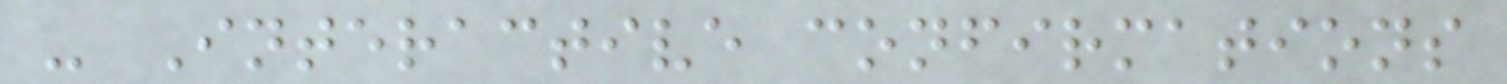- Interactive confirmations
